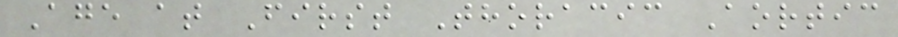Age at First Thoracic Aortic
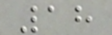18
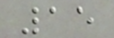15
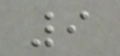9
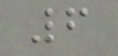6
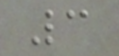3
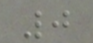0
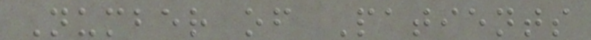Number of Patients
